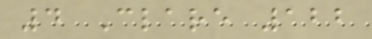4 Clare 122
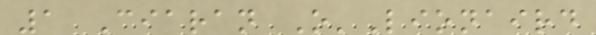1 Ciaran O'Lionaird
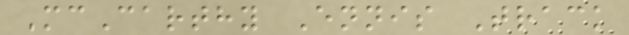McCarthy Ennis Track
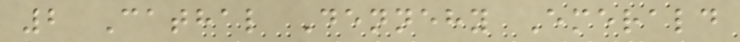2 Cathal Dennehy Emerald
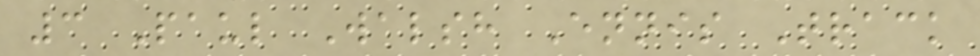3 Paul Walsh Ennis Track
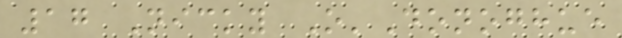17 Nicky O'Donoghue
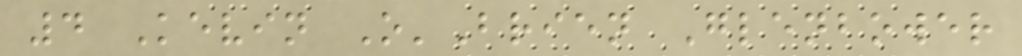4 Kevin O'Brien Glenbower
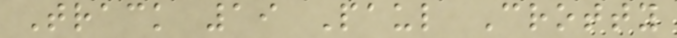Track 19 Paul Crotty
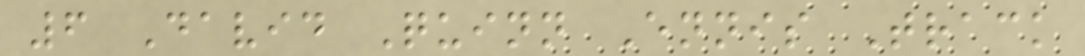6 David Quinn Ennis Track
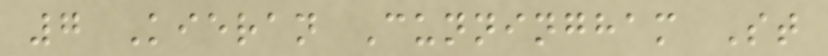7 Kieran Cunningham St
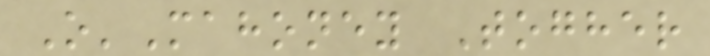O'Mahoney Togher
